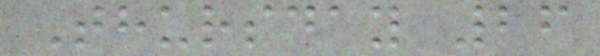Thursday 26
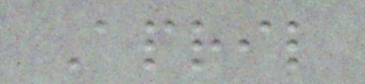April
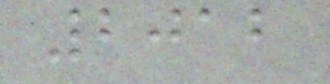2012
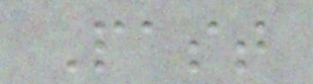Past
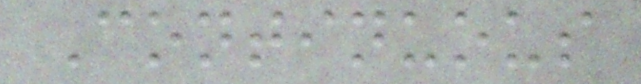Continuous
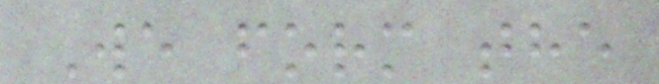We form the
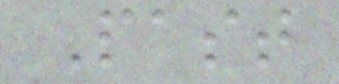Past
